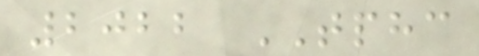2022 TPHC
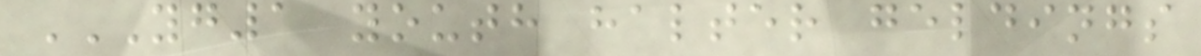YG1 YOUTH HALTER GELDINGS
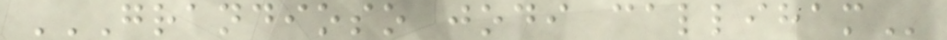GRANDIOSO JODI CALLIHAM
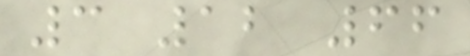3 12 66
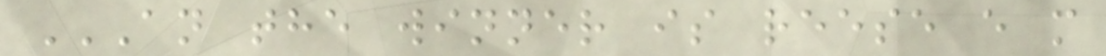AN THE WINNER IS REESE E M
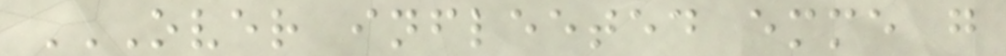OVER INFLEETED EMME G
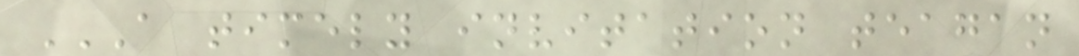A TIMELY INVITATION TEAGAN
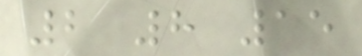2 8 15
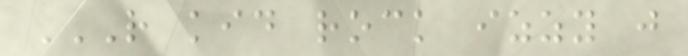R KID ROCK IZZY J
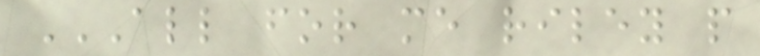ALL FOR ME RILEY P
